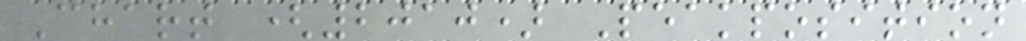Chart (2010) Peakposition
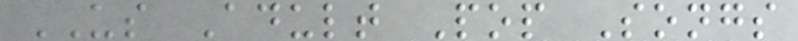US Adult Pop Songs
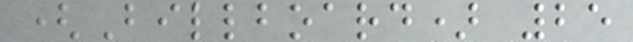(Billboard) 25
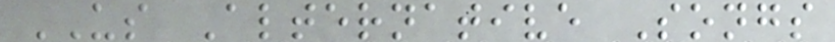US Alternative Songs
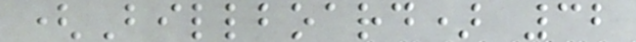(Billboard) 32
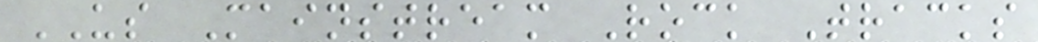US Mainstream Rock Tracks
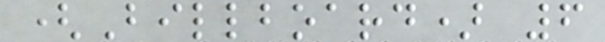(Billboard) 6
